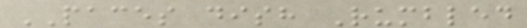PACES dish Rumbled
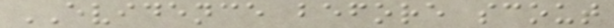EVIDENCE before scout
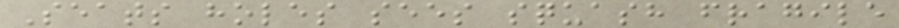Seats holes sees squash fragile
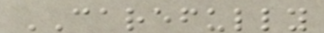CAREFULLY
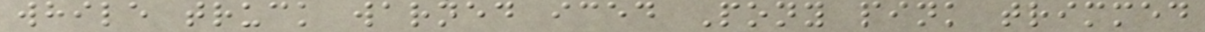while truck warned iced Pony pink trimmed
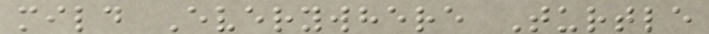mild Everywhere Turtle
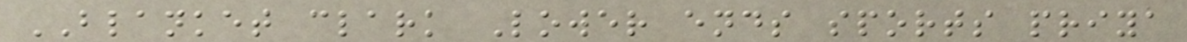BLANKET clark Lower ends sports priya
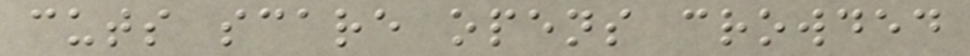cuts scare opens crowded
